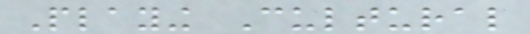Playing Cultural
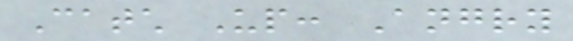Catch Up: Angry
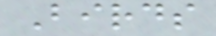Birds
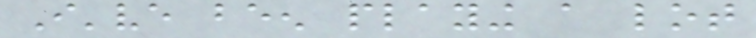I've been playing a lot
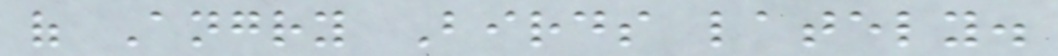of Angry Birds lately.
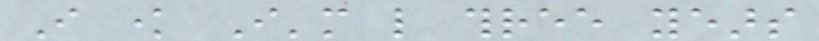I know I'm like three years
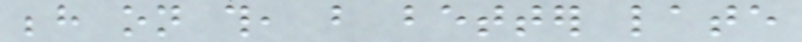behind on this, but better late
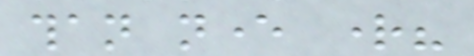than never right?
